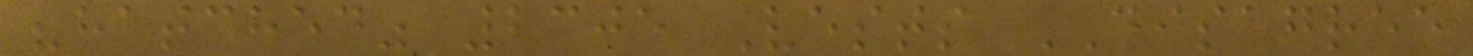"hatched" 2305 Vests DISAGREE
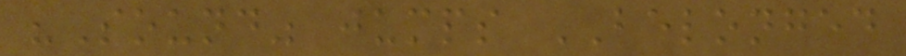"Sound" jumps BELONGED
